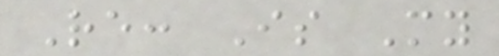Re: Is My
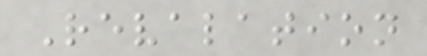Revalation
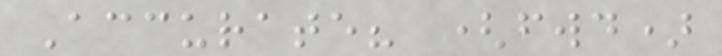Accurate? (fwd)
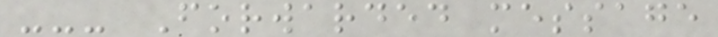--- Forwarded message
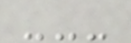---
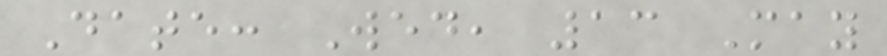Date: Wed, 13 May
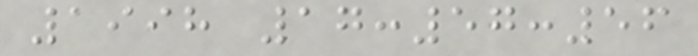1998 17:57:56
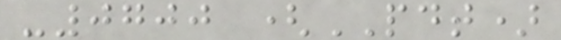-0700 (PDT)
